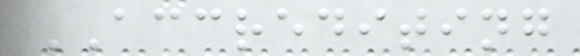ACCREDITING
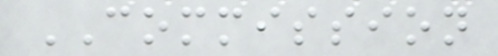COMMISSION
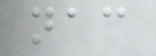nac
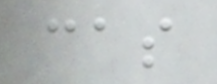cas
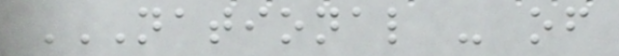NATIONAL - OF
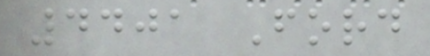4401 Ford
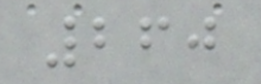260
